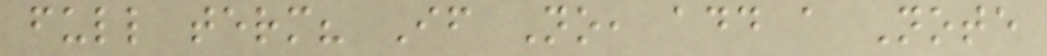full term? If No, add a Note
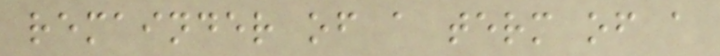remainder of a term of a
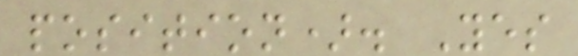position). Yes
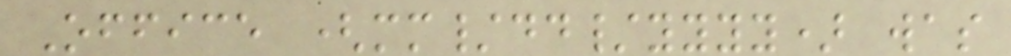Office (mm/dd/yyyy) was
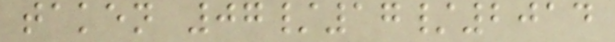taken 07/17/2014
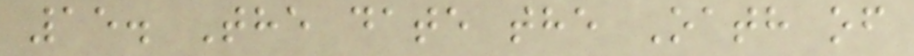15. The date the Oath of
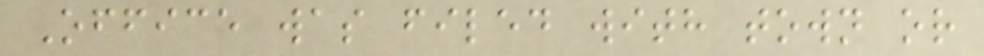Office was filed with town or
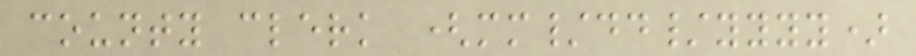county clerk (mm/dd/yyyy)
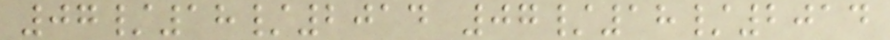07/18/2014 07/18/2014
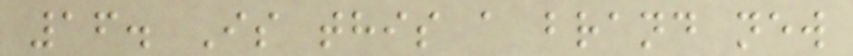16. Is this a brand new
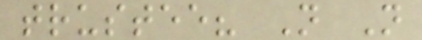trustee? N N
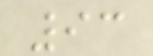93
